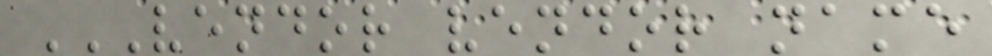VENDOR VENDOR NAME
